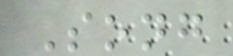Song
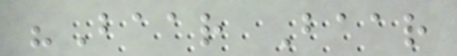"Baar Baar
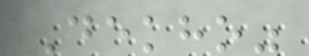Dekho"
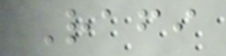Rafi
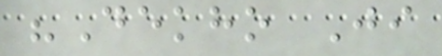"Dekho Ji
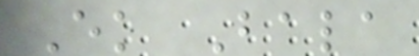Ek Bala
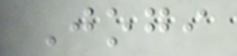Jogi
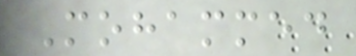Mohammed
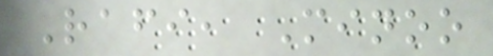Rafi, Minoo
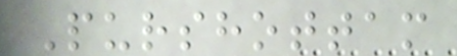Purshottam
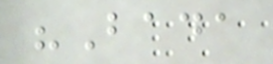"Bada
